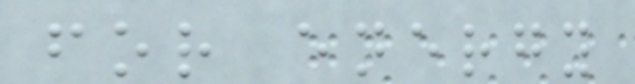for energy
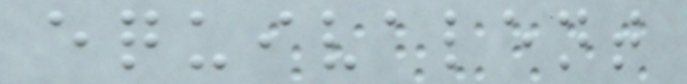equivalent
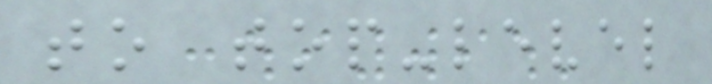to top-level
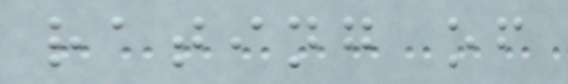rating of
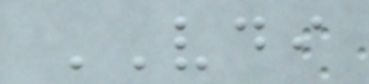VDI
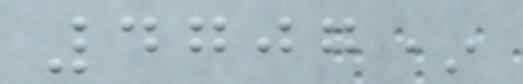4707*
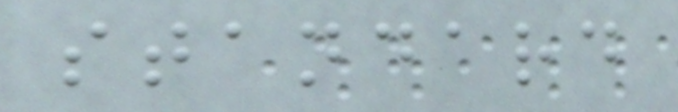standard
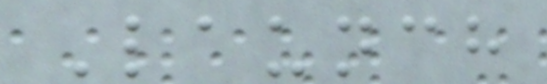Launch
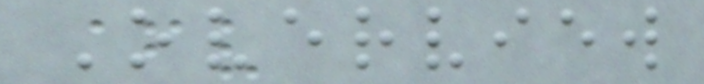Overview
